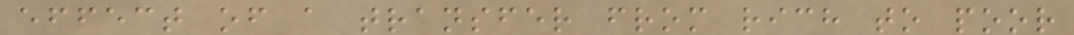effect of a transfer from rich to poor
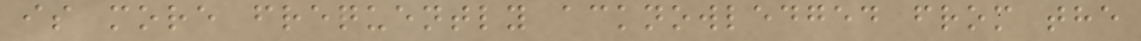is more frequently acknowledged from the
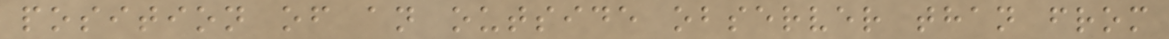position of an outside observer than from
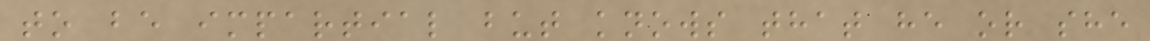to be impartial but knows that he or she
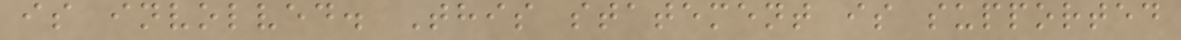is involved. This statement is supported
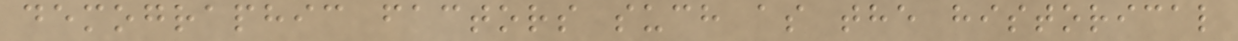demographic factors such as the historical
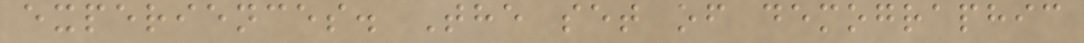experiences. The set of demographic
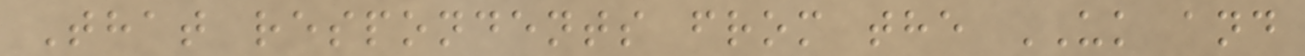That respondents from the UK and
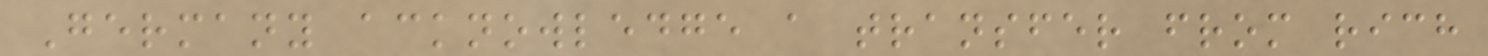Germany acknowledge a transfer from rich
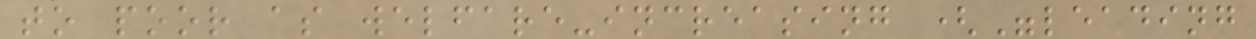to poor as welfare-increasing ("leading
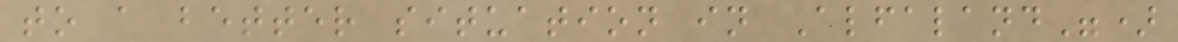to a better situation in Alfaland")
